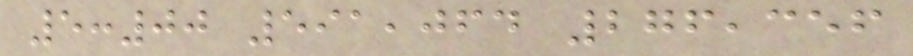5:00 591,064 276,356
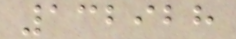132928
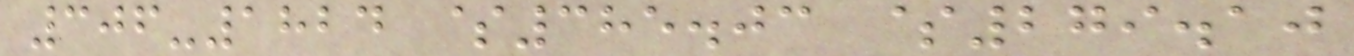306-1824 $385.03 $279.10
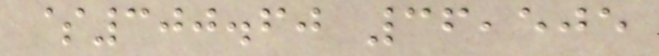$300.60 36,505
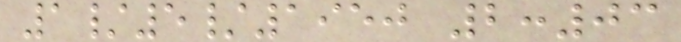1/5/1950 2:03
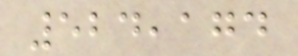524,174
